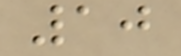10
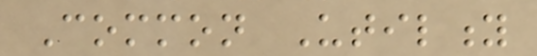Common Utility
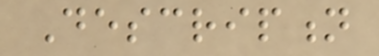Description
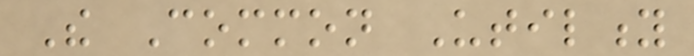The Common Utility
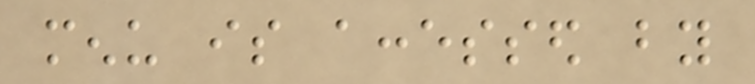menu is accessed by
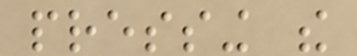pressing the
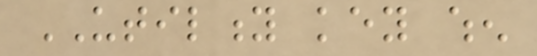UTILITY key when
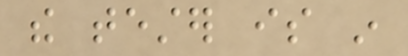the tester is in
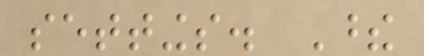settings. These
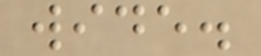wide.
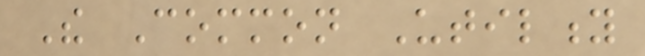The Common Utility
